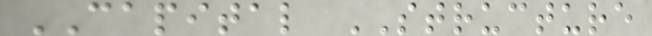CAPITAL STRUCTURE
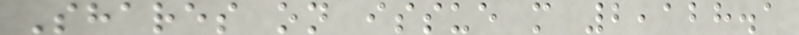Shares on issue m 2,128.1
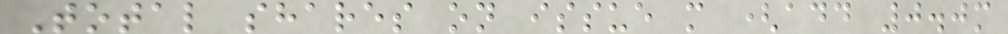Total shares on issue m (add 0.0m
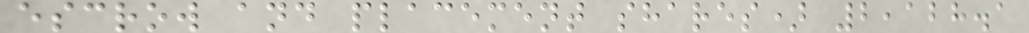escrow and placement shares) 2,128.1
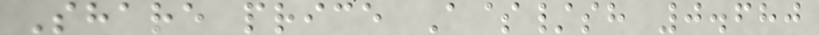Share price A$/sh 0.680
